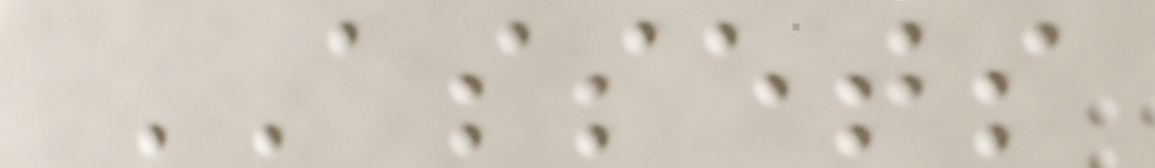ASSETS
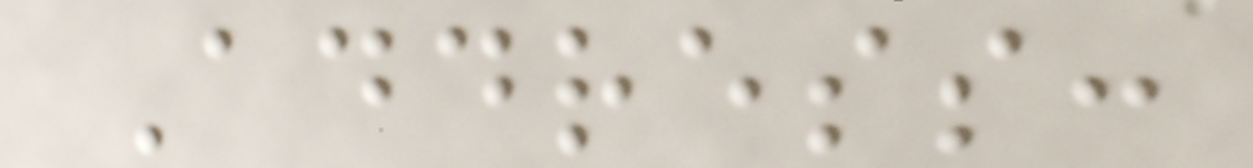Address:
